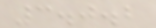3.0.2
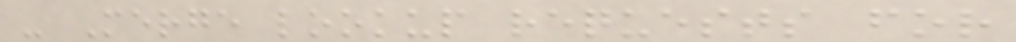- Merge lookup requests for
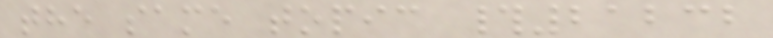the same topic #21232
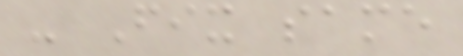- Fix same
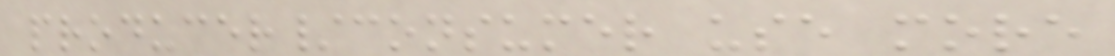producer/consumer use more
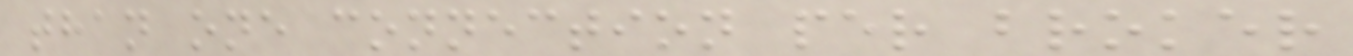than one connection per broker
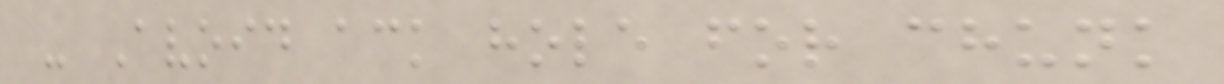- Avoid ack hole for chunk
